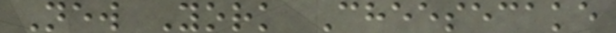New York Cheesecake
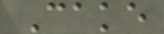Cake
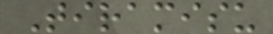Tiramisu
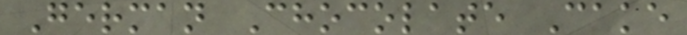German Chocolate Cake
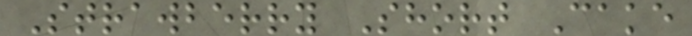Strawberry Short Cake
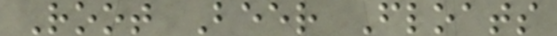Root Beer Floats
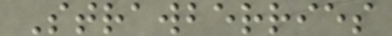Strawberries
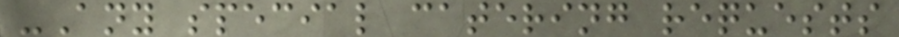-Any special catering requests
